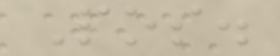Pos.
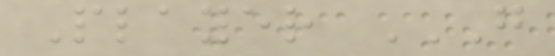Player G
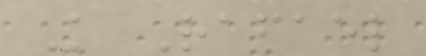K Rafael
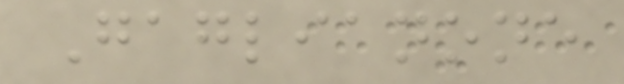Gaglianone
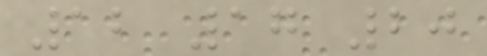12 17 20
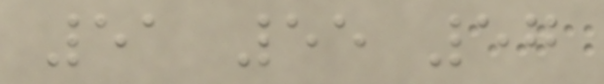51 55 57
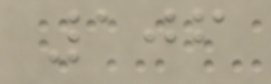106
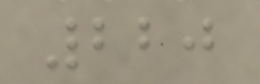220
